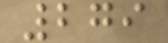279
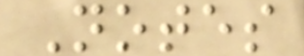Notes
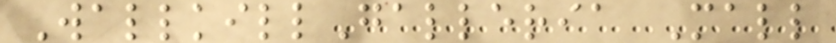WallkillGalleria Mall
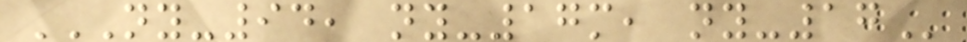NY-94, NY-17M, NY-17
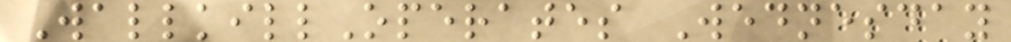WallkillOperates Wednesday
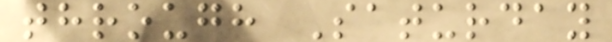through Saturday
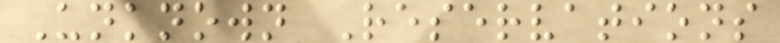Unknown Reservations
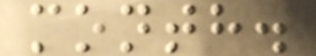month.
